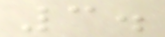3.
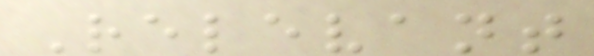Relevant
